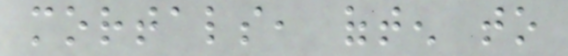mortals, often to
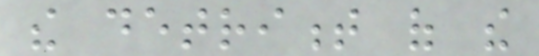the detriment of the
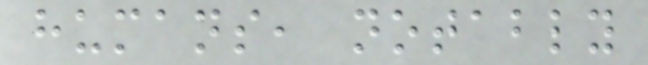humans, notably
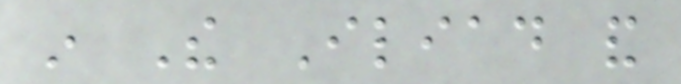in The Iliad and
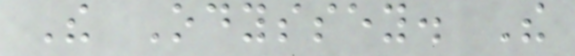The Odyssey. The
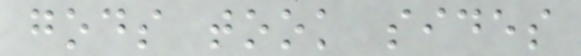gods took sides
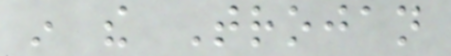in the Trojan
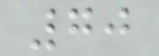70
